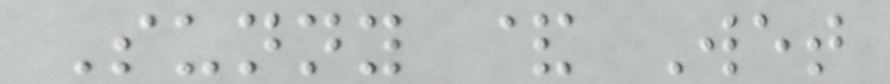Sunny & Wet
